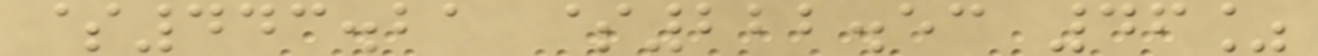$443.21 $222.53 46%
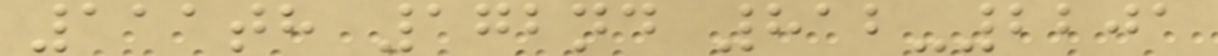111th 172nd 812-2201
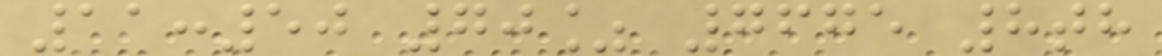11:50 70% 7675 8th
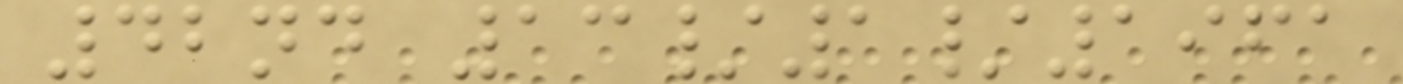42nd 13/1/1961
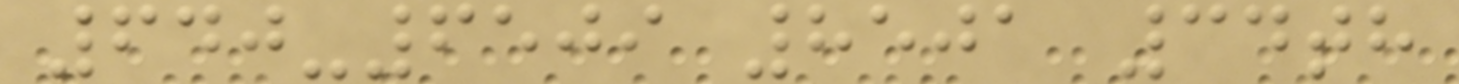640-6509 8501 34th
